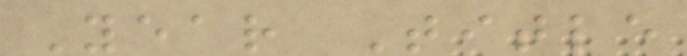Year Title
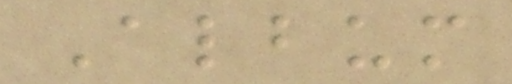Album
